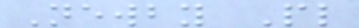Newby Pl
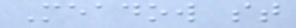Meadow st
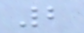2
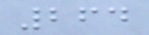264
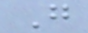G
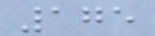175
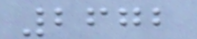2672
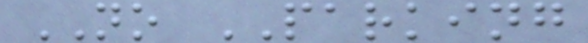NO PARKING
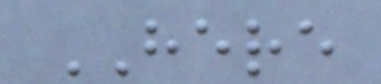HERE
